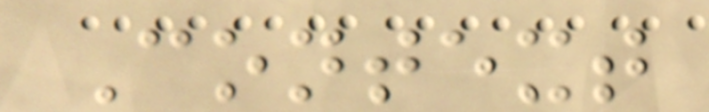Context
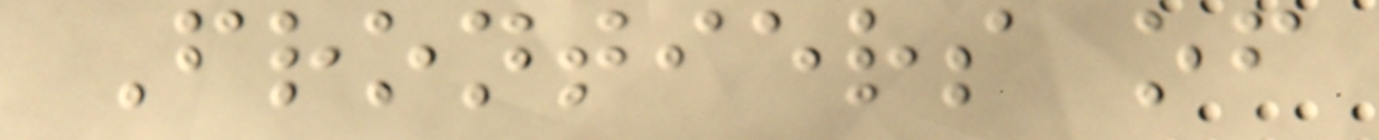Frontiers of
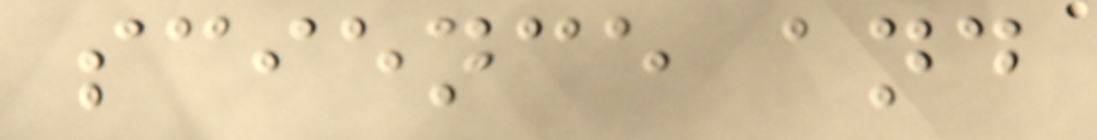science and
